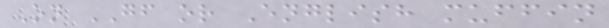On GF or English muffin
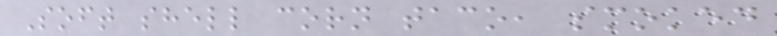Soft shell corn taco, smoked
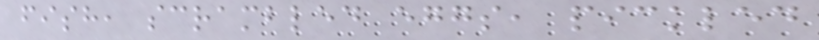fish, scrambled eggs, pickled
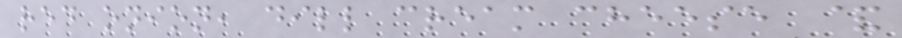red onion, dill cream cheese &
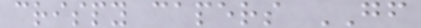crispy capers GF
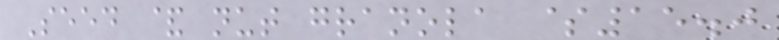Seed & nut granola $15.0
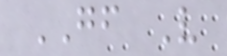GF V
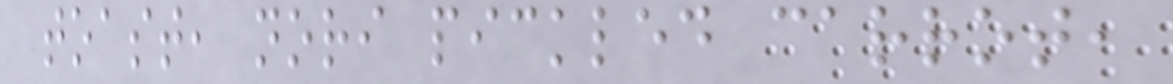toast, nori pickled carrot,
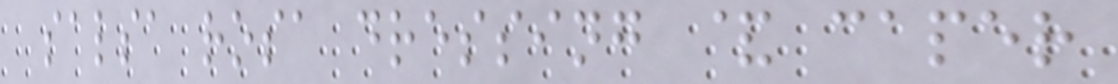salsa rosa dressing & caper
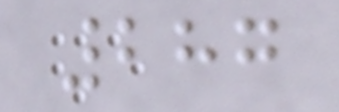287
